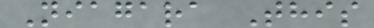Niagara This
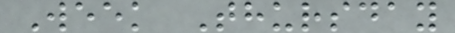Week Thursday
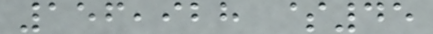156,928 $45
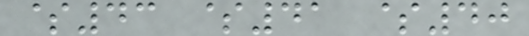$43 $41 $40
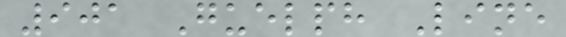901 Guelph Line
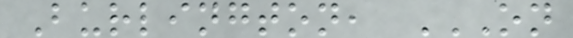Burlington, ON
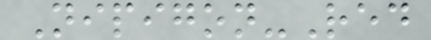Nipigon-Red
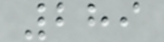289
